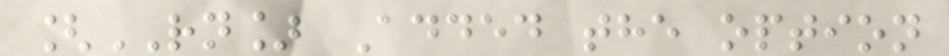[RN] Added the option
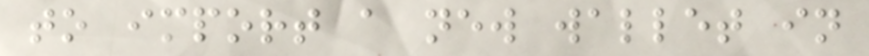to import a new wallet in
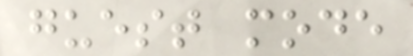guest mode
